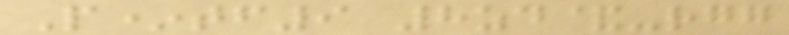P*tf9 8zd&-rgg
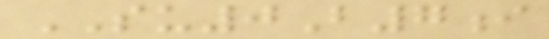SU0B7i
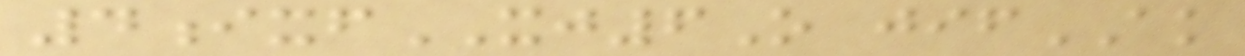4ixfXJ6O jifAK
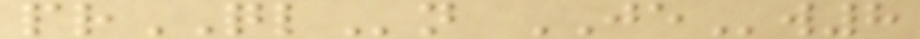prQLn JEw8
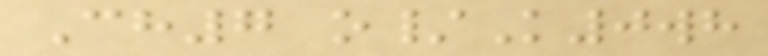Ch7 o/K0wh
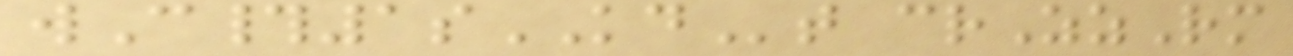wC#1sKDt crZzRm
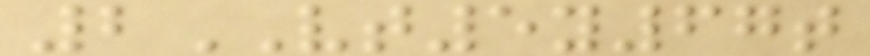2VT5y67t
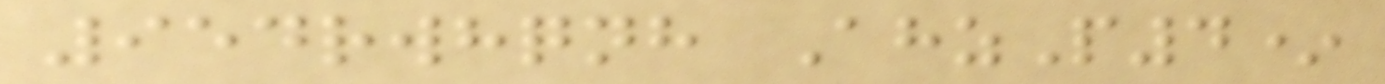954rwhqnh AhzP4*
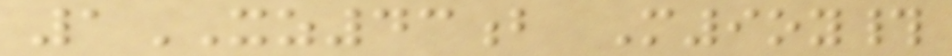1XZ43b M9oy#
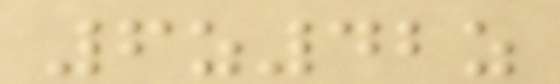6z42z
